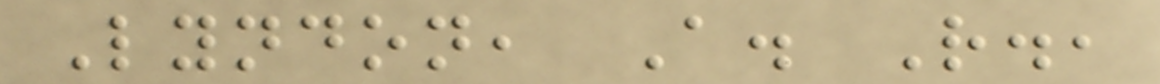Lyndon, A. R.,
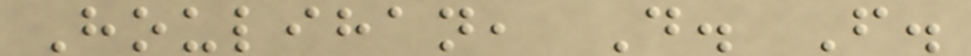Houlihan, D. F.
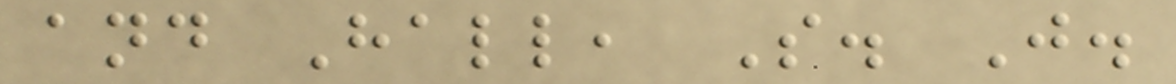and Hall, S. J.
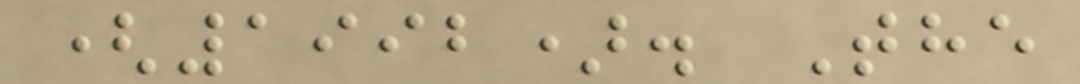(1992). The
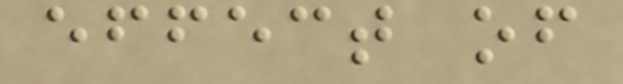effect of
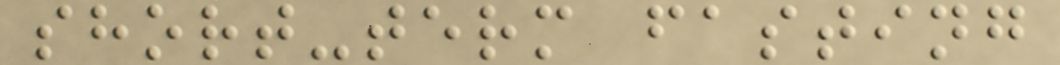short-term fasting
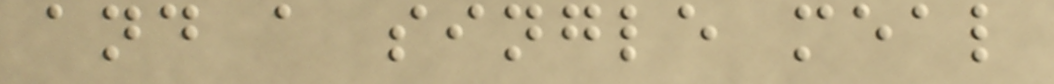and a single meal
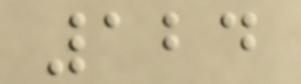124
